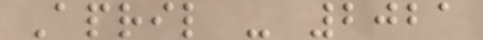April - 2021
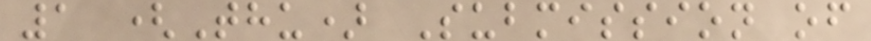1 (Thu) Submission of
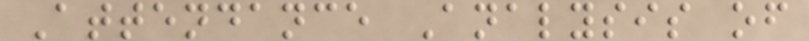Attendance Analysis of
